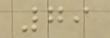79
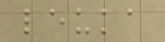leuka
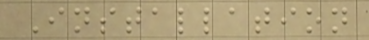Installation
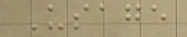Usage
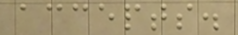accepts.
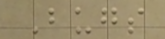Bugs
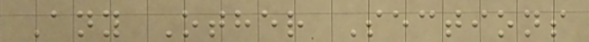Any Other Sections
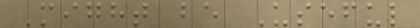Might be Useful
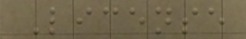License
